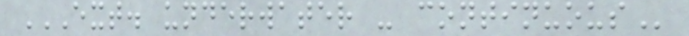EXT. UNDERWATER - CONTINUOUS
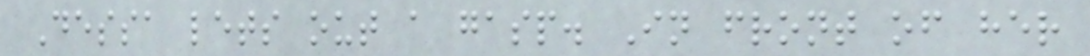Dessa lets out a gasp. In front of her
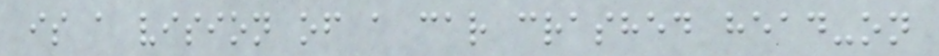is a vision of a car crashed head-on
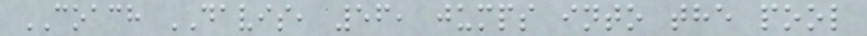COACH DAVIS, 56, jumps into the pool
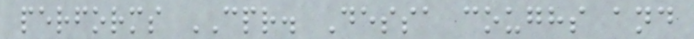performs CPR. Dessa coughs and
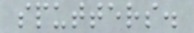sputters.
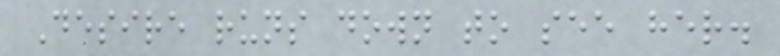Desire runs down to see her.
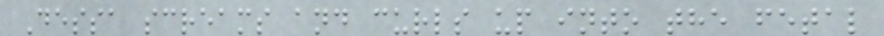Dessa screams and curls up into the fetal
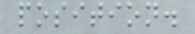position.
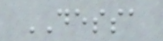DESSA
